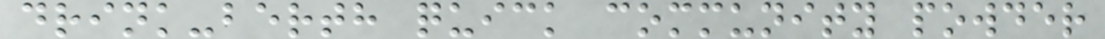drink-berth quick community powder
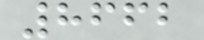8662
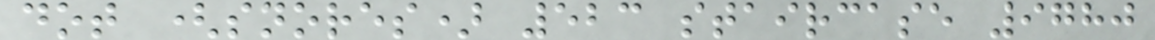dot (snores) 523 staircase 9780
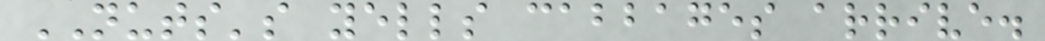NUTS's yells cabbages arrive.
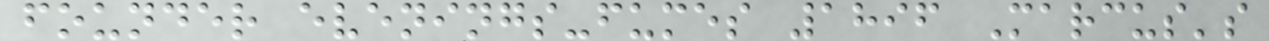founder evenings-fumes 1896 Marcus's
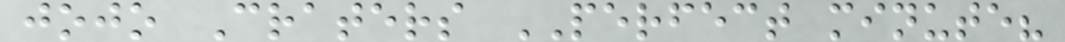jojo Craters PERFECT minute?
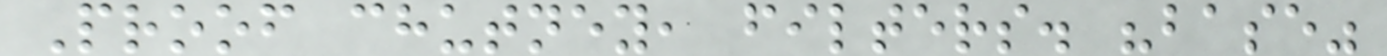Proof chutney, filters. "base"
